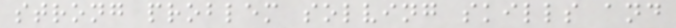strong problem solving skills and
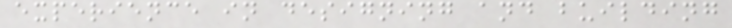experience in designing and building
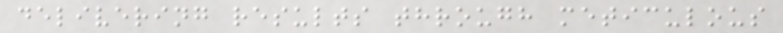delivering results through meticulous
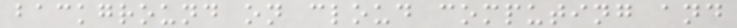background on cloud computing and
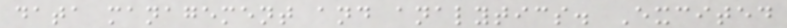data management and analytics. Excited
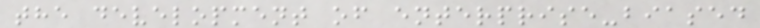the development of enterprise-biased
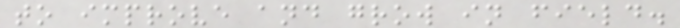to improve and grow in field.
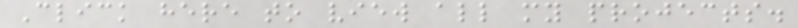Click here to view all my projects.
